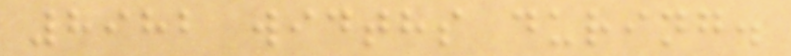8982 widths during.
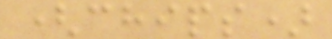(chips)
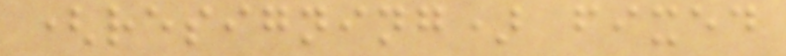(resigning) fixed
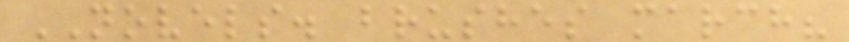NOVELS. brushes march?
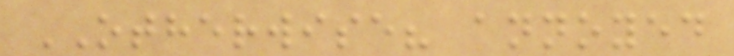OTHERWISE? annoyed
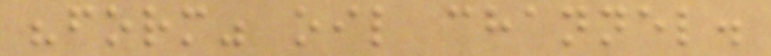"form" oil channel.
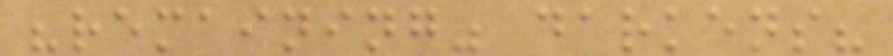"remaining" darkens?
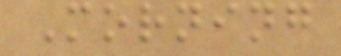Morning
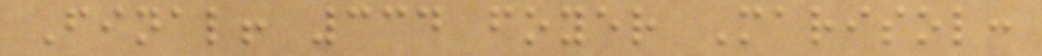Final! 334 foyer Marisol:
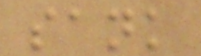sank
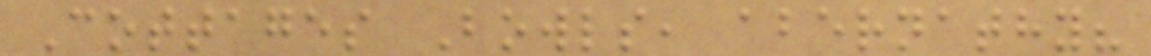Cottages Bowls, abernathy?
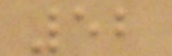52
